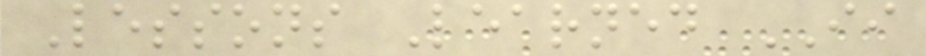Lessons Learned II
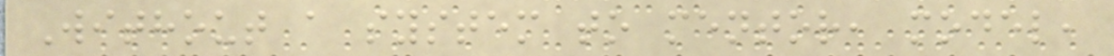Without a system to mentor, model,
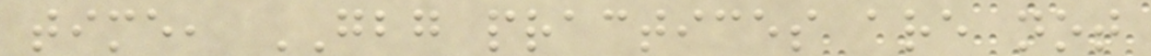time, GBG practices are not
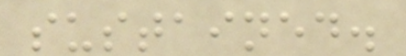sustained.
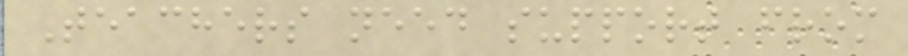Teachers need support from
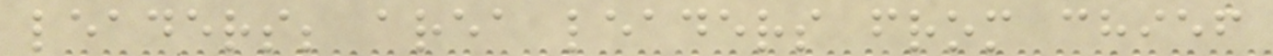leaders; area leaders from chief
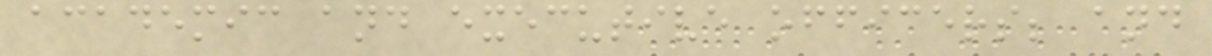academic and executive officers; and
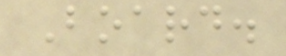Board.
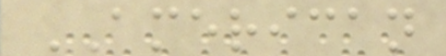AMERICAN
